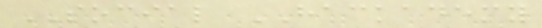SOCIAL HACKADEMY
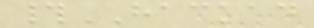#HACKAD
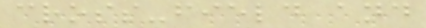cross-field and
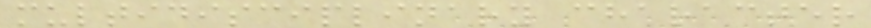multidisciplinary character
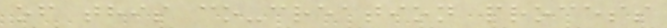of this co-creation process
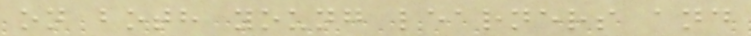on both young learners and
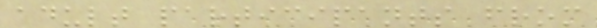adult participants from
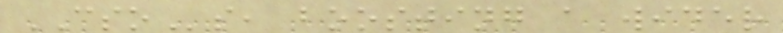CSOs, boosting a wider
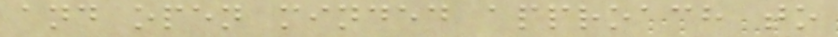and open minded approach to
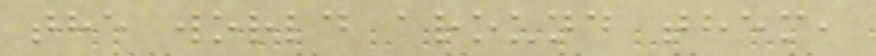the world around them,
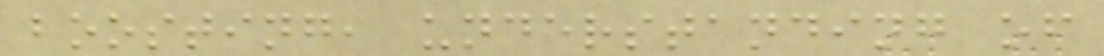boosting, understanding of
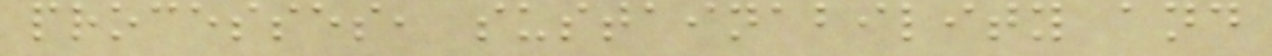processes, sustainability and
